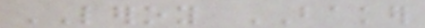LEROY BAKER
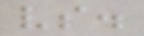vs.
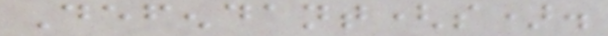Defendant(s).
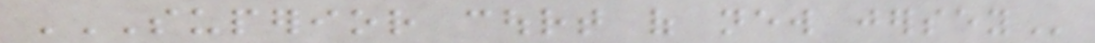SUPERIOR COURT OF NEW JERSEY
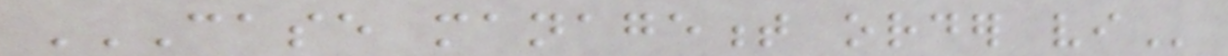CASE MANAGEMENT ORDER VI
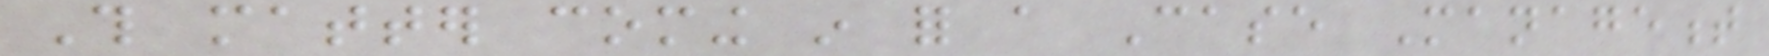This matter coming in for a Case Management
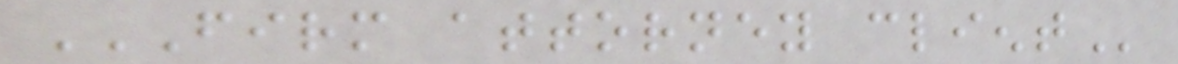FIRM ATTORNEY CLIENT
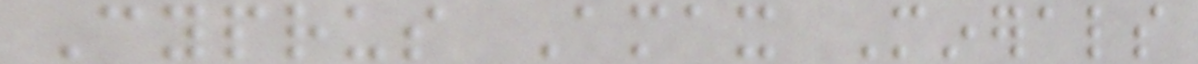Cyprus Amax Minerals
